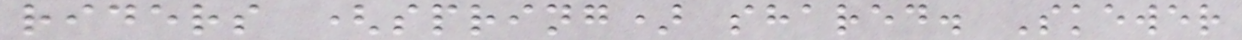riders (spring) shared. Skewer
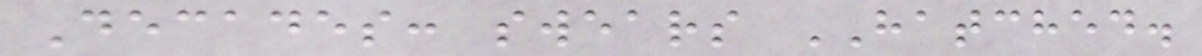Decades: swears HATCHED.
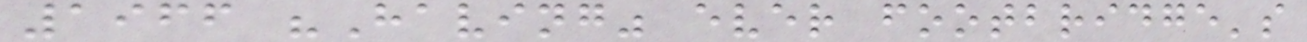1966 "Having" ever footbridge's
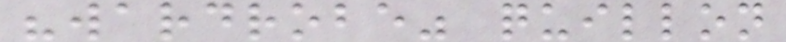"wardrobe" quillon
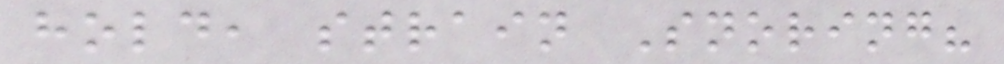hold, strain Snoring?
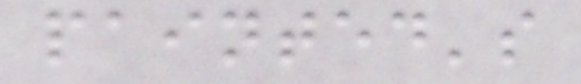painted's
